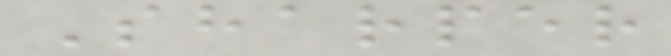Sharper
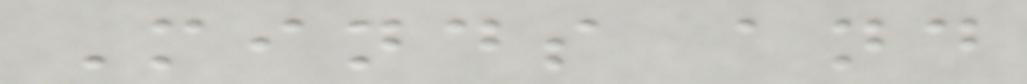Minds and
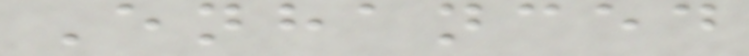Enhanced
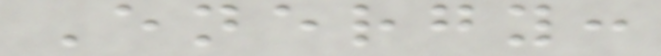Energy:
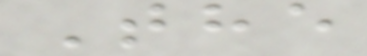The
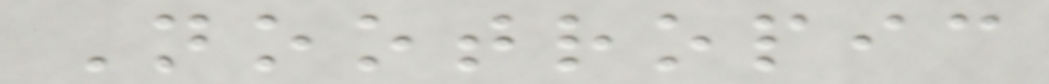Nootropic
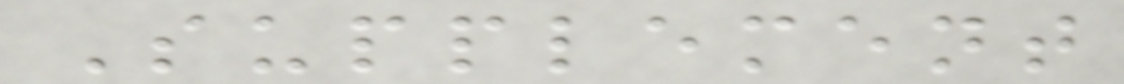Supplement
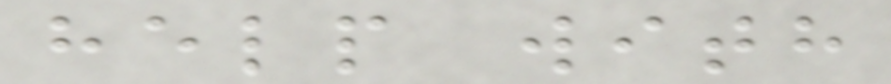help with
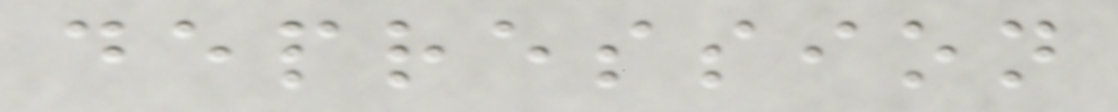depression
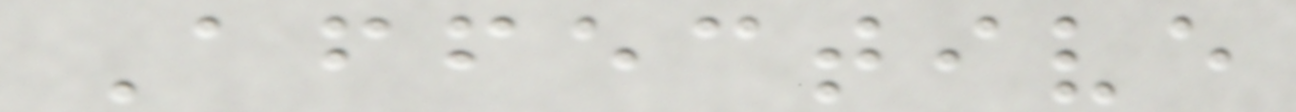Affective
